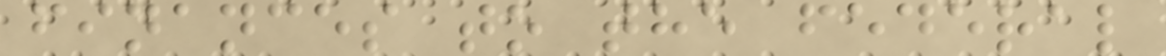finances to the federal
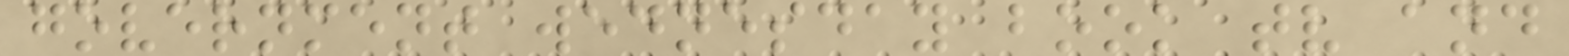government wednesday book tv and
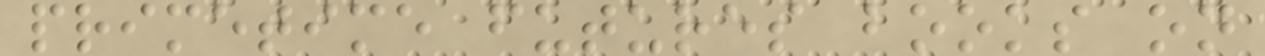primetime futures books on
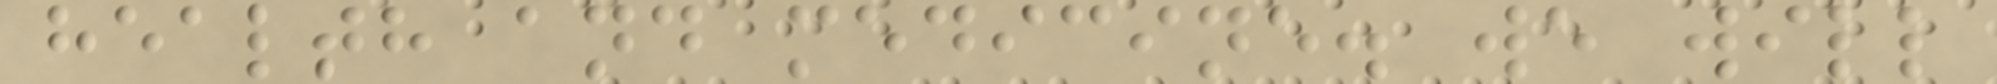health and medicine. we will
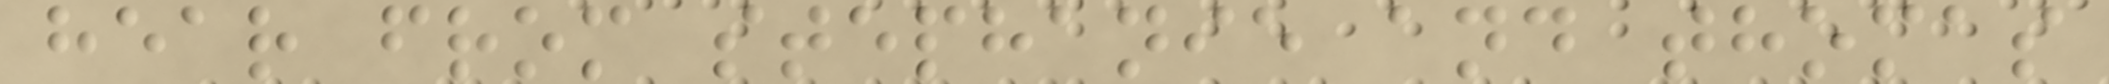hear from stephanie and thomas
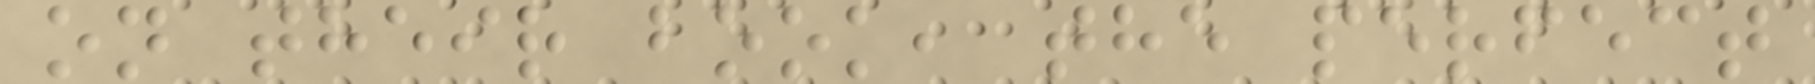on their book, the perfect
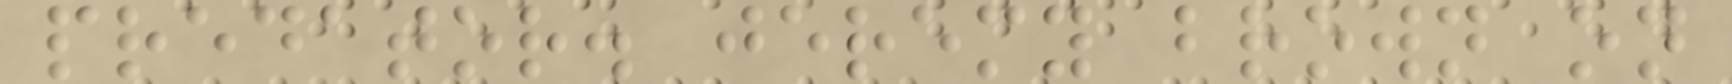predator. jeremy brown on
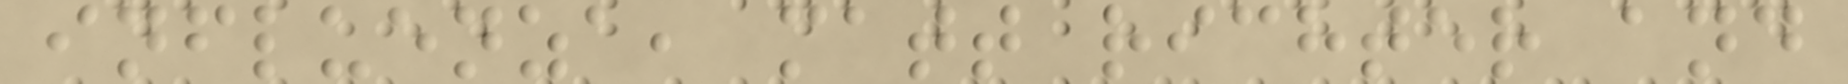influenza, matt richter and
